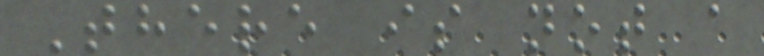There is not a
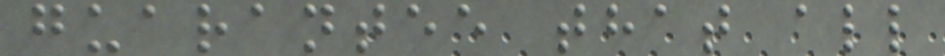guarantee that all
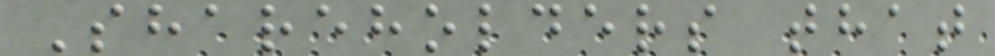Shareholders that
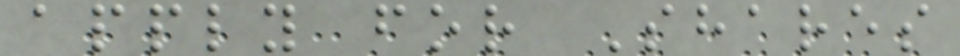apply for Shares
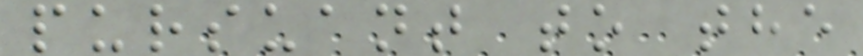pursuant to the
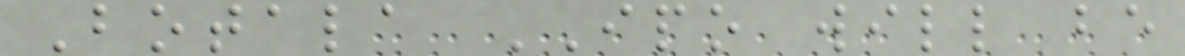Botala IPO will be
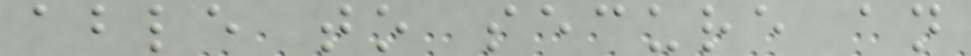able to secure an
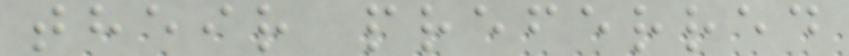their preferred
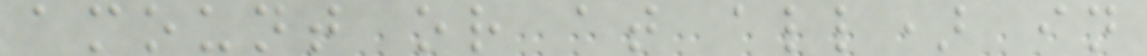amount or at all) in
